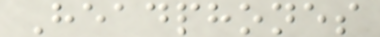Headphones
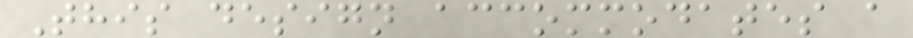This design accommodates a
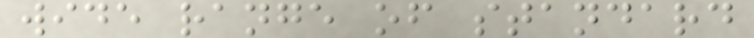wide range of standard
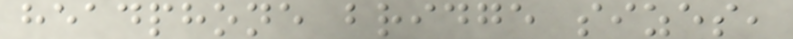headphone bridge sizes,
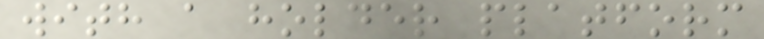with a holder platform
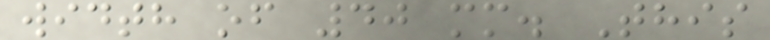width of 40 mm. This
